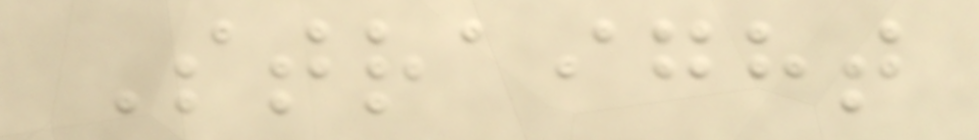Straight
